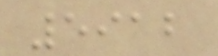5912
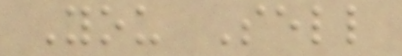You Sell
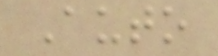Auto
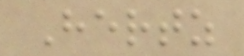Hertz
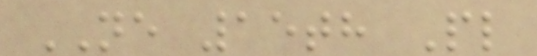NE 15th Pl
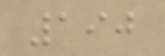190
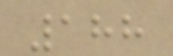188
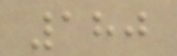180
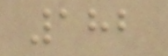182
